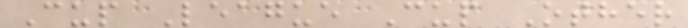Cup League Cup Other
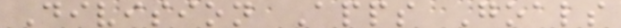Division Apps Goals
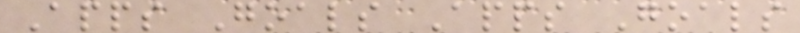Apps Goals Apps Goals
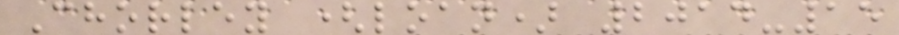Chorley (loan) 2014-15
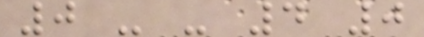0 - - 4 0
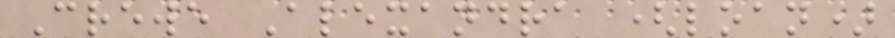Crewe Alexandra (loan)
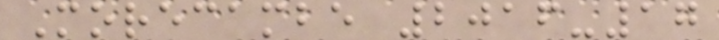Morecambe 2016-17
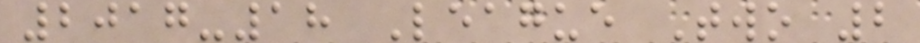2017-18 League Two 2
